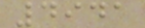4941
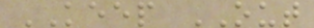KEEP OUT
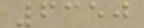6350
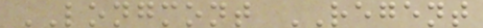LONGMONT REGENT
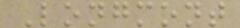Longmont
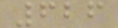626
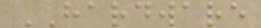HARDWARE
